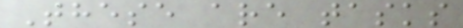These are tasks
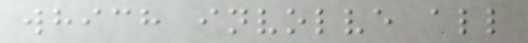which involve all
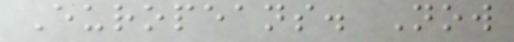Europeans. Now
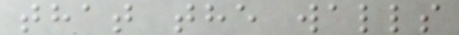that the walls
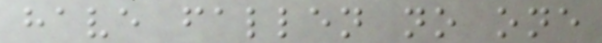have fallen no one
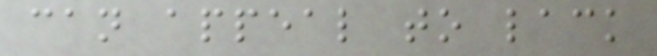can appeal to lack
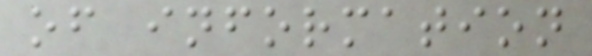of information
